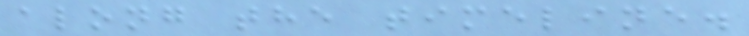along the timeline.
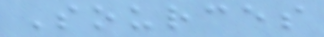Sources
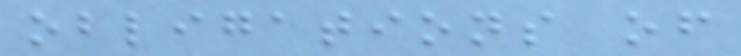obligations of
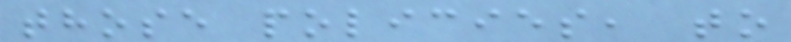those policies, to
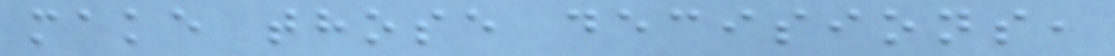make those decisions,
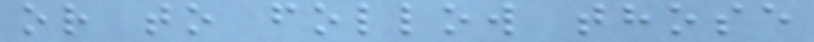or to follow those
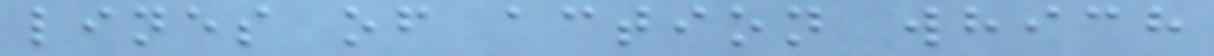lines of action which
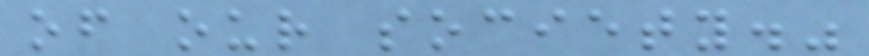of our society."
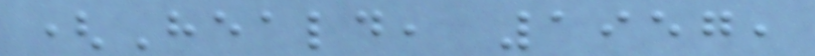(Heald, 1957,
